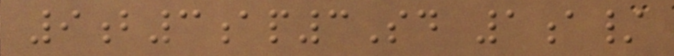9b3ap3Sd 1a/
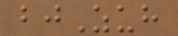bjZuh
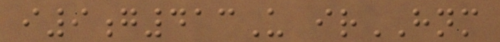i9g413U irHNM
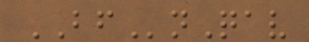BFnQav
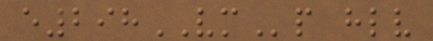e298VMp hlv
